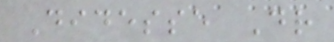Didesse Dr
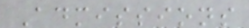Admissions
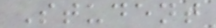Student
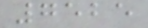7525
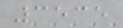3535
